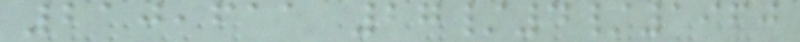210,611 27/4/1960
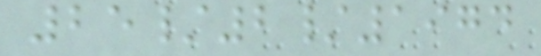25/2/1974
